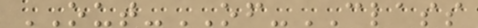OUT-OF-CLASS
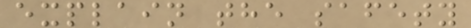explain the safety
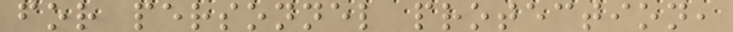for personnel protection,
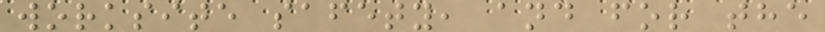worksite safety, and for the
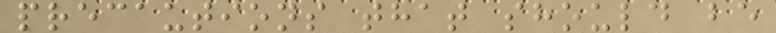precautions that should be
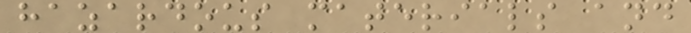hazardous materials and
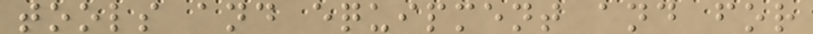tools and equipment and for
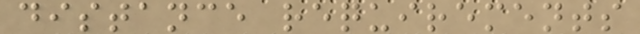distance requirements
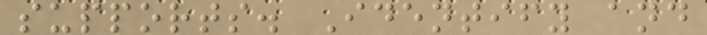supports. Identify and
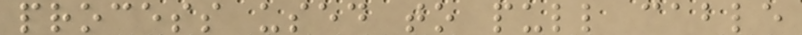process used to pull cable
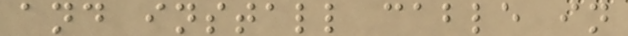and install cable in
